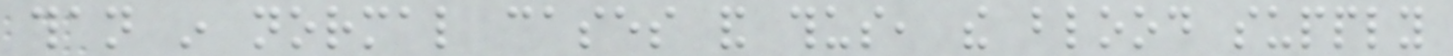than in normal cases and thus, the blood supply
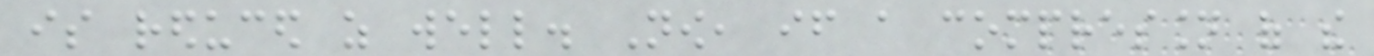is reduced as well. Now, if a compression of the
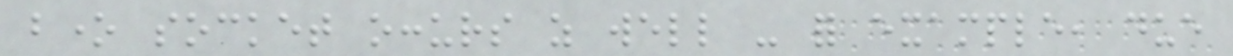bone socket occurs as well - for example, due
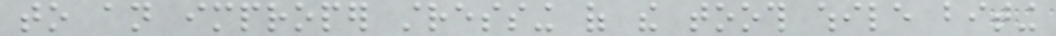to an improper stressing of the tooth while biting
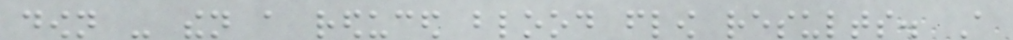down - then a reduced blood flow results. A
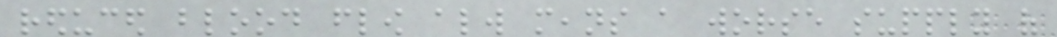reduced blood flow always means a worse supply of
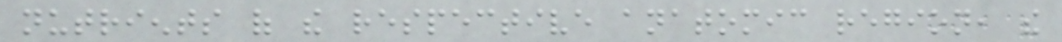nutrients of the respective anatomic region, the
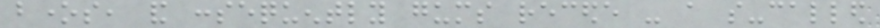bones, and consequently gums recede - a so-called
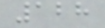128
